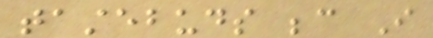tastebuds because I
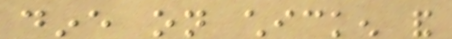dine on chicken and
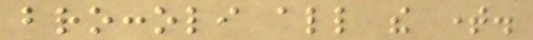broccoli all the time.
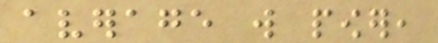average will power,
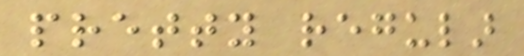pretty regular
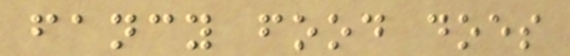fancy food does
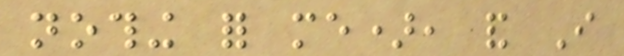nothing for me), and I
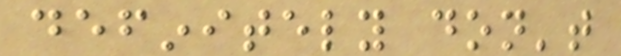definitely don't
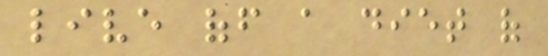live off a diet of
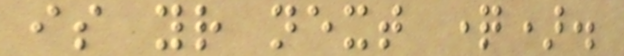is your next question).
